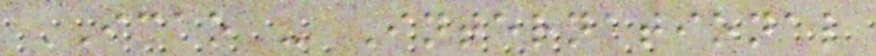ICAO - International
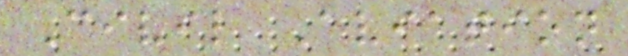Civil Aviation
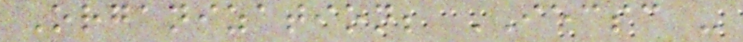Organization; IECSC -
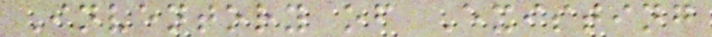Inventory of Existing
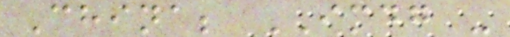China; IMDG -
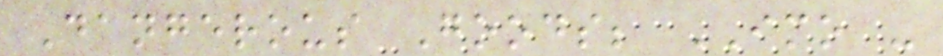Dangerous Goods; IMO -
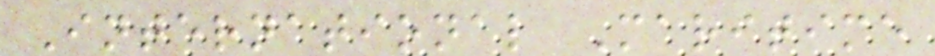International Maritime
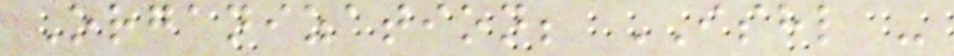Organization; ISHL -
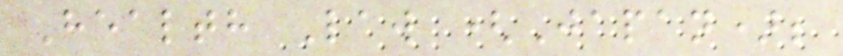Health Law (Japan);
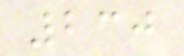230
